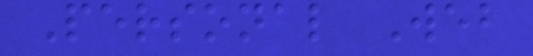Personal Web
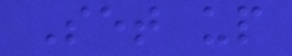Set up
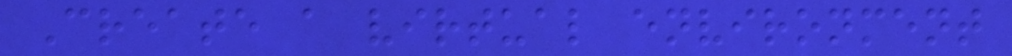Create a virtual environment
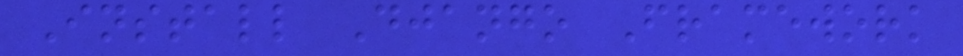Install Django Framework
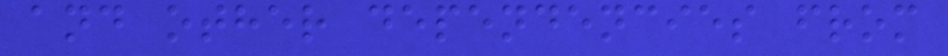and other dependencies from
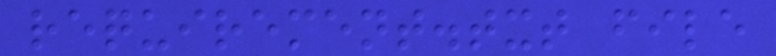requirement.txt file
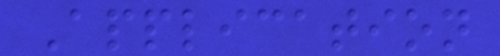Application
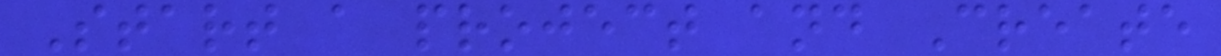Start a project and Create
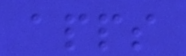apps
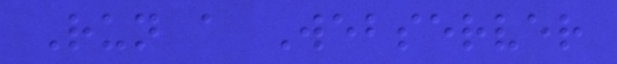Run a Webserver
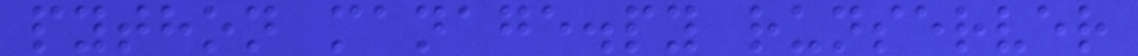python manage.py runserver
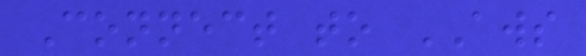Connect to AWS
